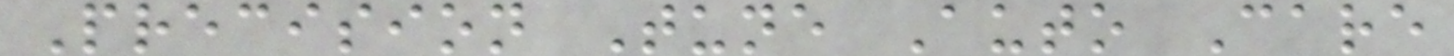Precision Tune Auto Care
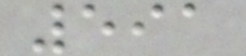591
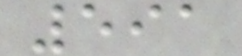591
